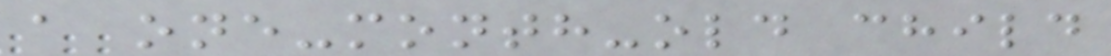a one-month-old child
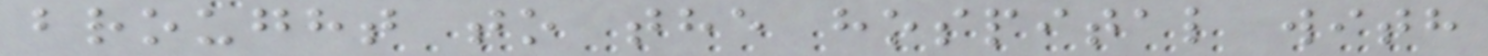brought to the hospital with
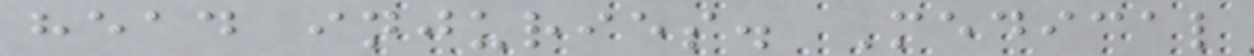head injuries. Medical
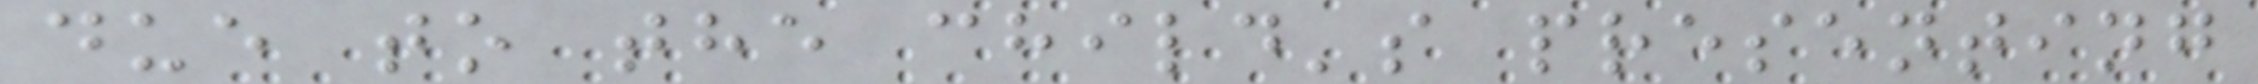due to the child's presenting
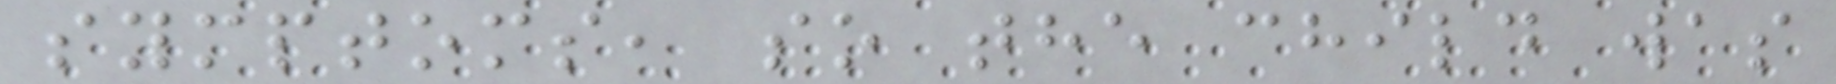symptoms, so the child was
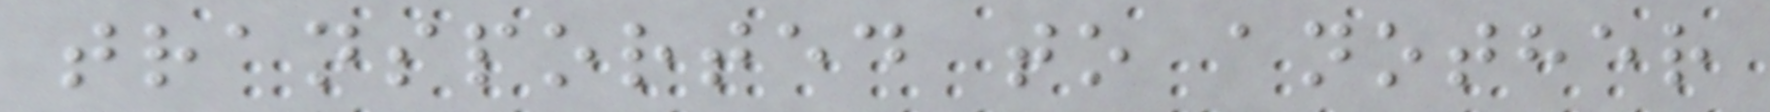transported to another
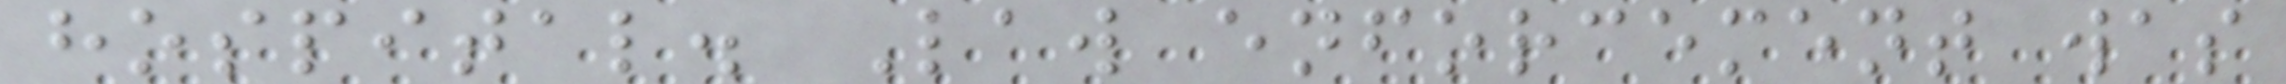hospital. Law enforcement was
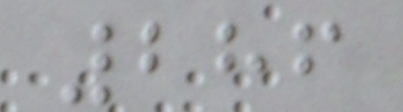286
